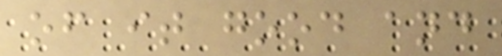of it good and
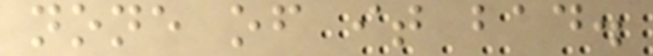none of it bad.
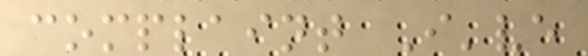complaint I've
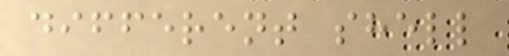different shell
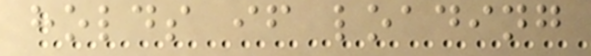holds if loading
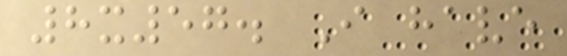8x57. I have
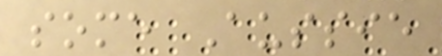some Aussie
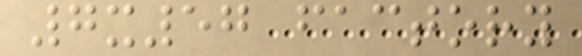7x57 factory
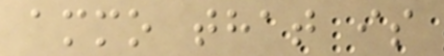ammo that is
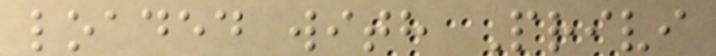loaded with Privi
